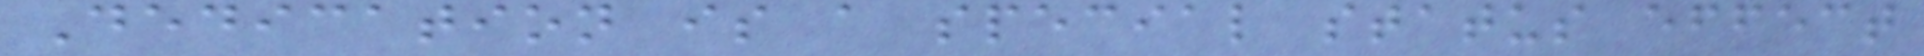Dedication is a special status effect
